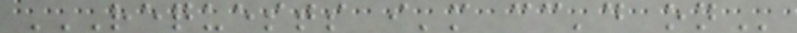REQUESTS I'M CC'D ON
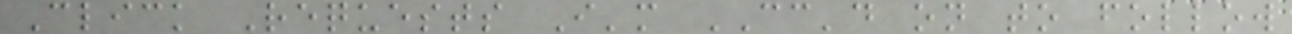Click Requests I'm CC'd on to follow
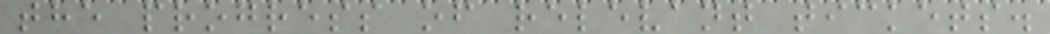the progress of relevant tickets.
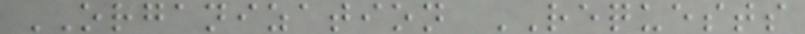ORGANIZATION REQUESTS
